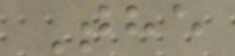The
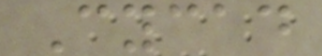Cycad
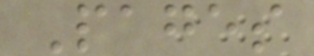Pages
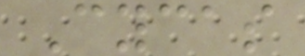Cycas
